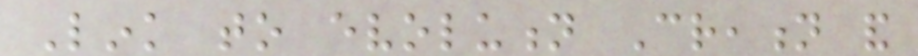Link to evolution Creation and
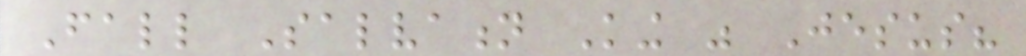Fall Salvation King was Jesus?
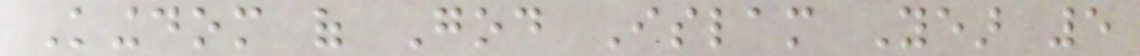Kingdom of God Islam Year 5
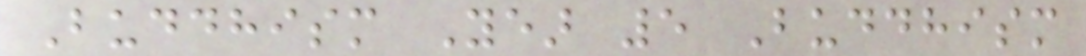Buddhism Year 5 Buddhism
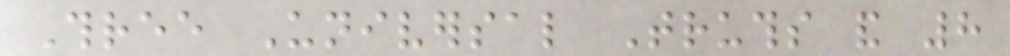Three Universal Truths and 8
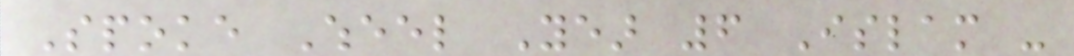Spoke Wheel Year 6 Islam -
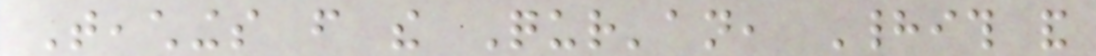Teachings from the Qur'an, Hadith and
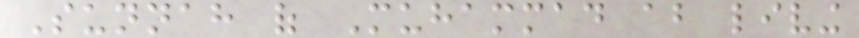Sunnah of Muhammad about living
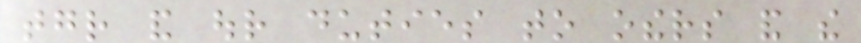together and our duties to others and the
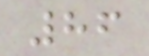86
